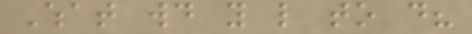What would you like to do?
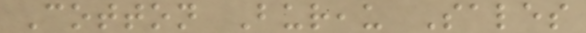Cotton Bureau Sales
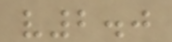v2.0
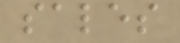sales
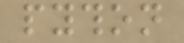python
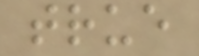true
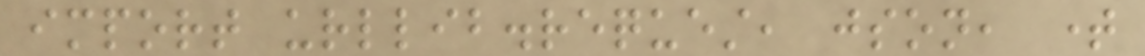import urllib.request, json, time
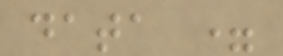data =
